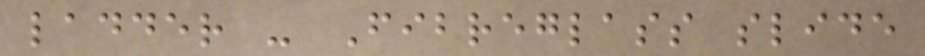ladder - Fibreglass slide
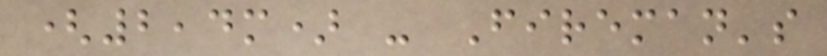(2,4m) - Fireman's
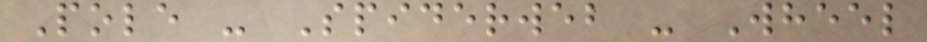Pole - Spiderweb - Wheel
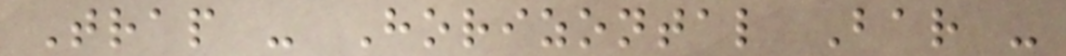Trap - Horizontal Bar -
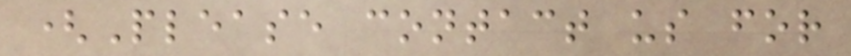(Please contact us for
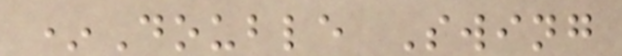*Double Swing
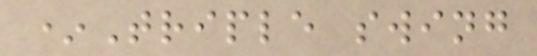*Triple swing
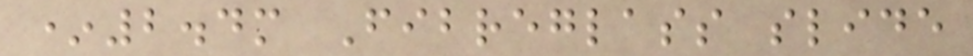*2.4m Fibreglass slide
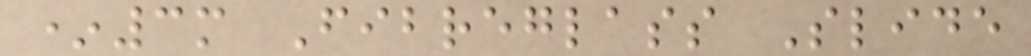*3m Fibreglass Slide
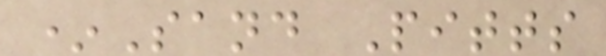*Sand Pitts
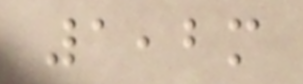1,2m
